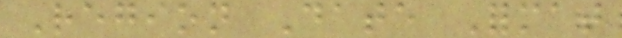Region Date Format
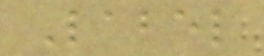Label
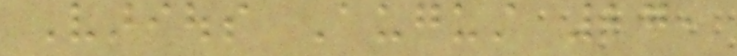Various August 27,
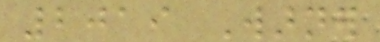2019 Warner
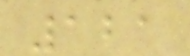121
